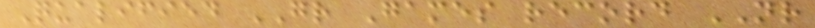Qualified GR Games record NR
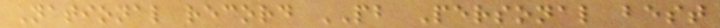National record PB Personal best
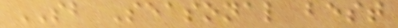SB Seasonal best
